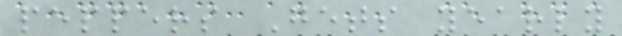peppers Gets yearly
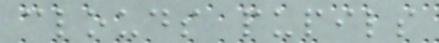clouds pupils
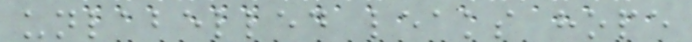unlabelled leaks hope
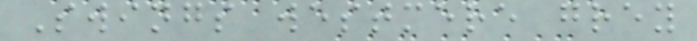Swings westmere grey
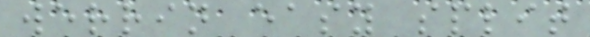werrin easy split
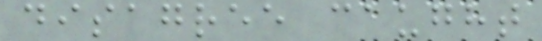disagree caught
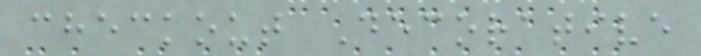checkout Decorative
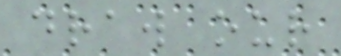draw our
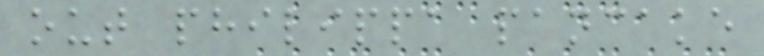out philippa pancake
